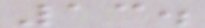13.
